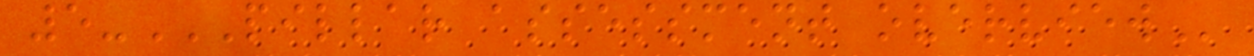5-PILLAR ASSESSMENT OVERVIEW
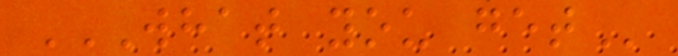WHAT YOU GET
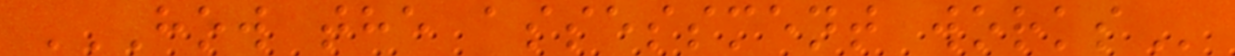HOW THE ASSESSMENT WORKS
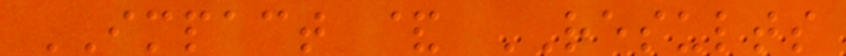IMPACT & RESULTS
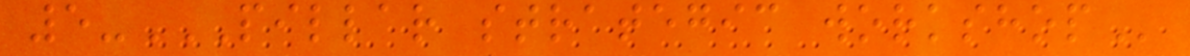5-PILLAR STRATEGIC WORKSHOP
